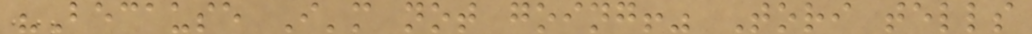"Because I'm not going!" Tori tells
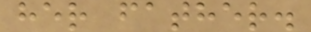her father.
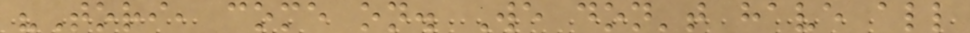"Tori, come on. We don't have all
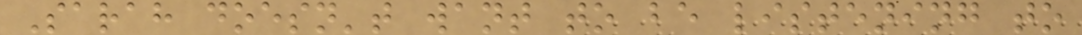Sarah doesn't want to be listening to
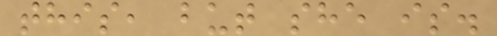this, but she is.
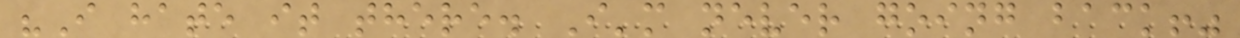"I hate it there. I'm never going back!"
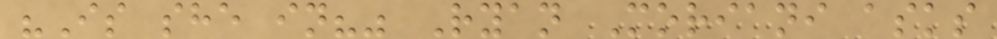"Is she in?" Ryan Moriani asks
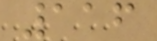116
